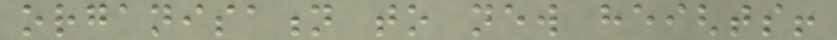organisation to new heights!
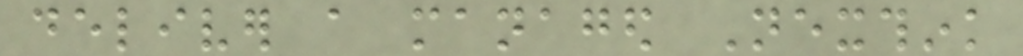deliver a managed Nexthink
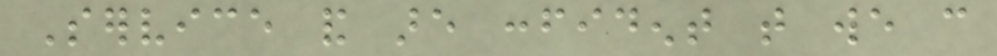Service and are confident that we can
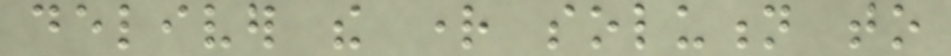deliver the right solution to
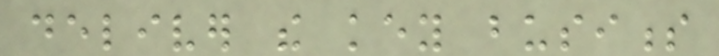deliver the key business
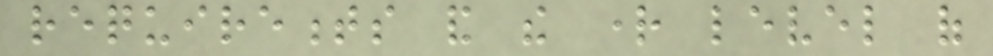requirements and the right level of
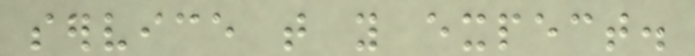service that you expect.
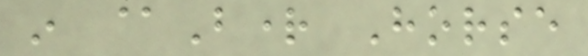in @Bright Horse
